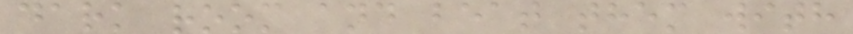dark room and beat them with
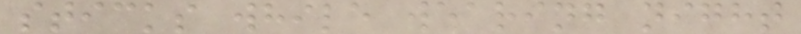sticks while wearing night
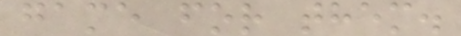game for them.
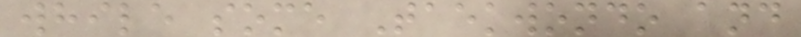while some Taekwondo and
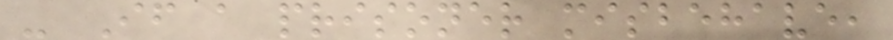- If a prisoner misbehave,
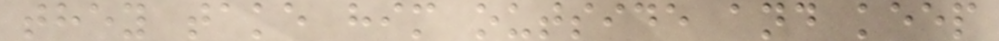they take him outside and keep
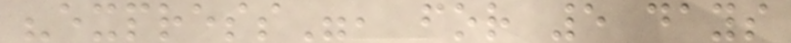"express", for 5 days
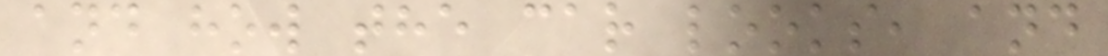and how the car looks, and
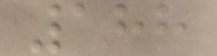188
